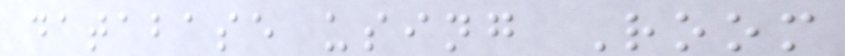database using Room
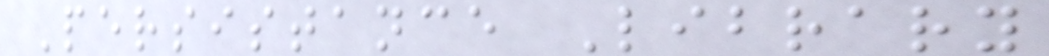Persistance Library
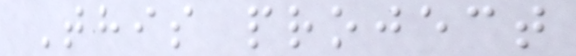This project
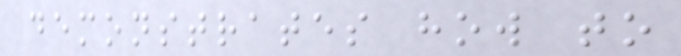demonstrates how to
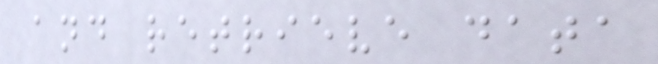and retrieve data
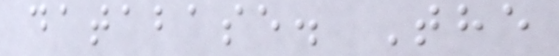database. The
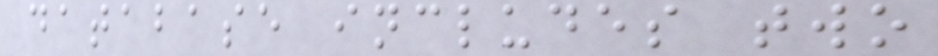database includes two
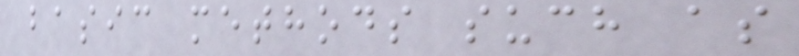basic methods such as
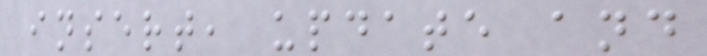insert, update and
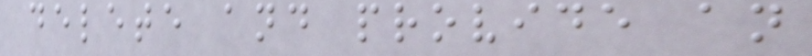delete and provide an
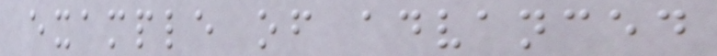example of advanced
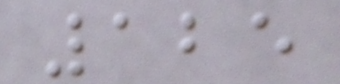125
